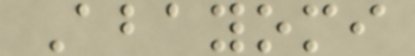Abayomi
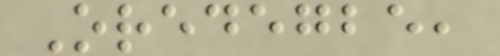Oredegbe,
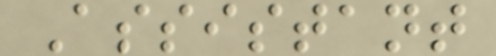Assistant
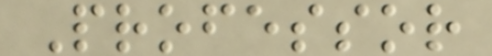Professor
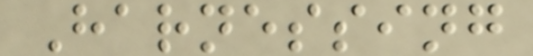Harnessing
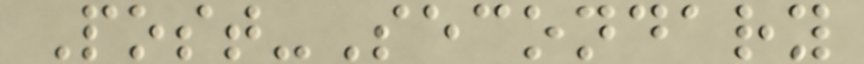Post-Secondary
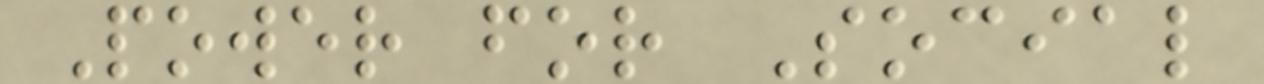Power for Social
